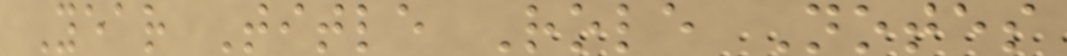Year Title Role Notes
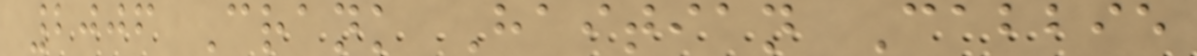2006 Crank Haitian Cabbie
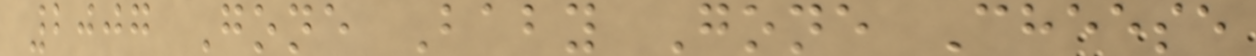2007 Gone Baby Gone Cheese
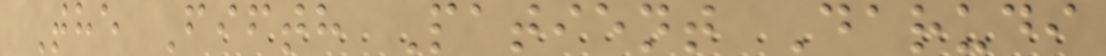The Fifth Patient Darudi
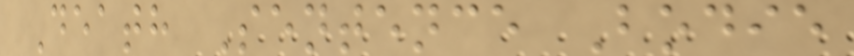Death Sentence Bodie
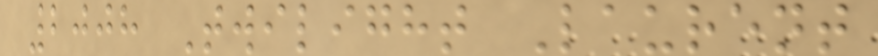2008 Twilight Laurent
